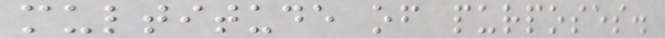multitude of purposes.
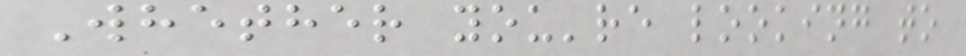Whether you're looking to
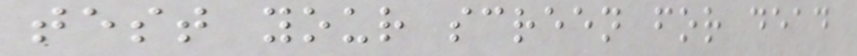test your screen for dead
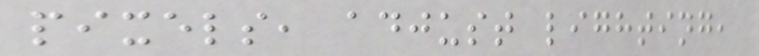pixels, adjust lighting,
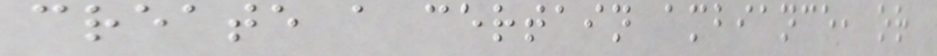create a certain ambiance, or
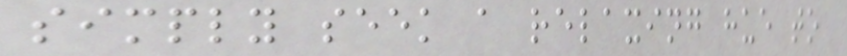simply seek a relaxing hue to
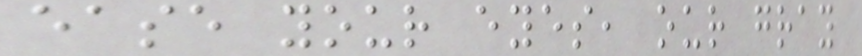ease your eyes, our gray
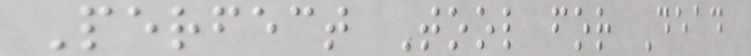Perfect Tool for Dead
